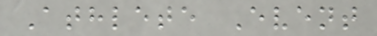Athlete Event
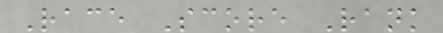Race Score Rank
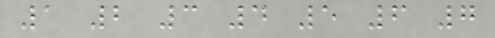1 2 3 4 5 6 7
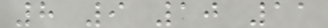8 9 10 11
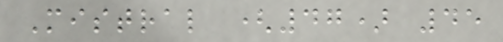Mistral (47) 45
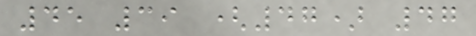45 39 (47) 47
